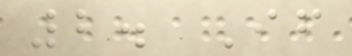2. If
